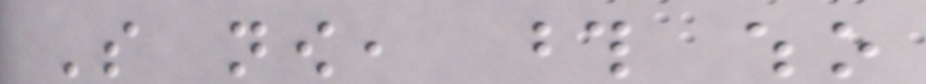So now, those who
